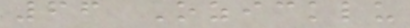66 Ozicklu
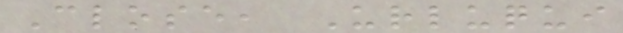Close, Urluqui
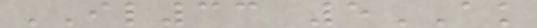IL33 5AK
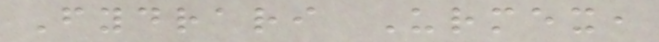Fydrari Urmex,
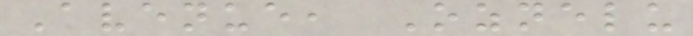Avenue, Oznelu
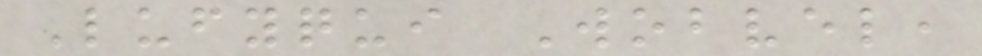Lufyqui Wobvel,
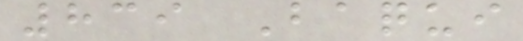839 Baqui
